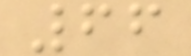66
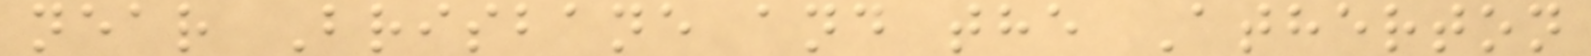near Brisbane and the Atherton
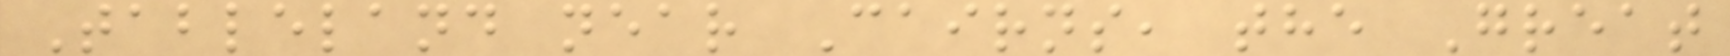Tableland near Cairns, the Great
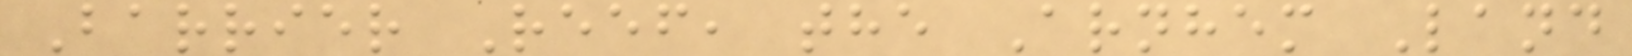Barrier Reef, the Arnhem Land
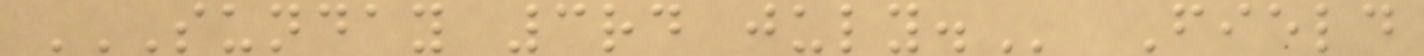SUNDAY 3RD JULY. Field
